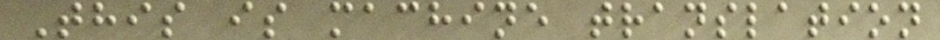This is machine translation
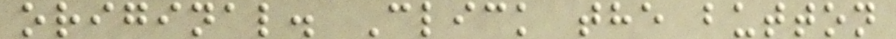original. Click the button
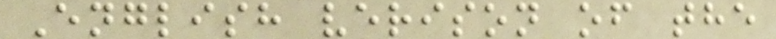English verison of the
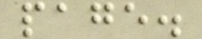page.
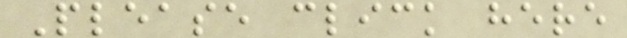Please click here
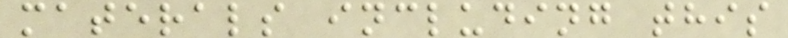materals including this
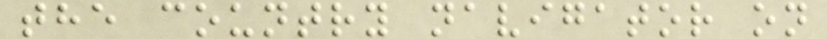the country navigator on
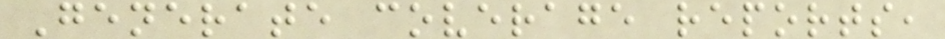Generate coverage reports,
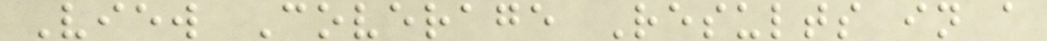View Coverage Results in a
